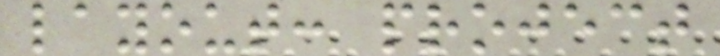layout: project
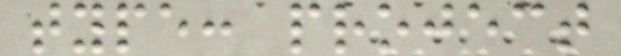type: project
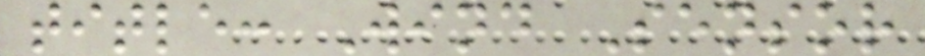title: Wind Sensor
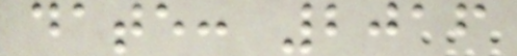date: 2016
